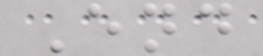End
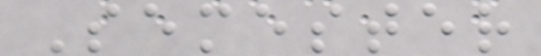Semester
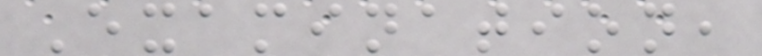Examination,
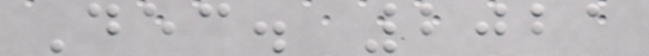Dec. 2021
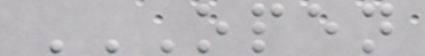OPEN
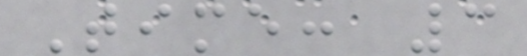Time: 3
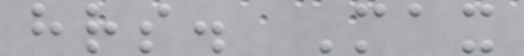hrs. Max
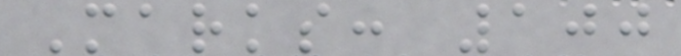Marks: 100
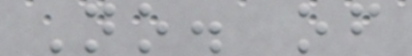No. of
